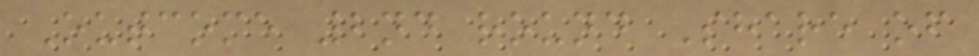Outcome 2nd round Share of
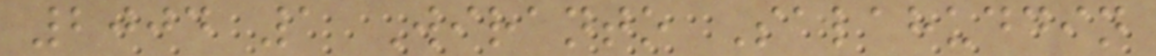2004 1 Wiranto Salahuddin
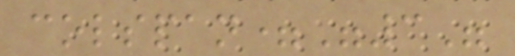colspan="3"
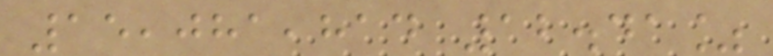15,081,814 12.41%
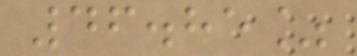46.85%
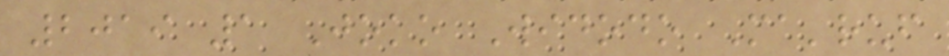2019 1 Joko Widodo Ma'ruf
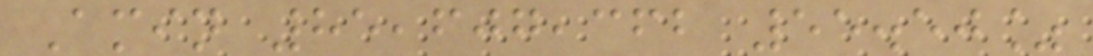Amin 85,607,362 55.50%
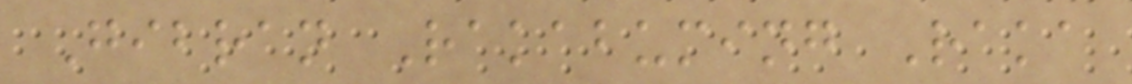Gibran Rakabuming Raka
